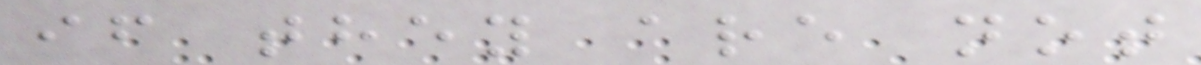if they are not
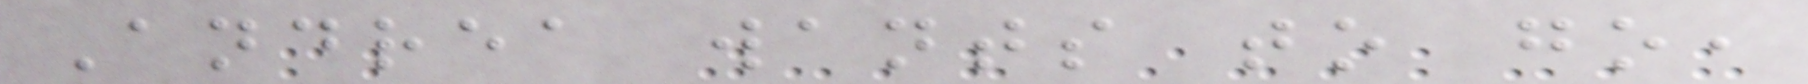Andrea wants to go,
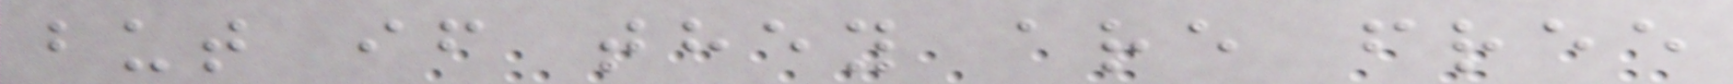but if they are free
